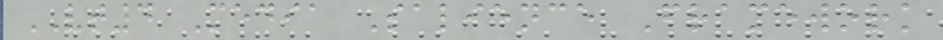VT4 Media Salience Framework
